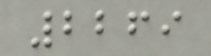2269
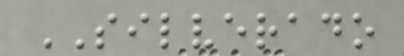SILVERADO
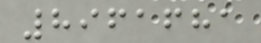8961681
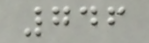746
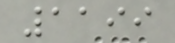1199
